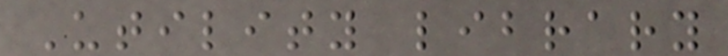Utility library
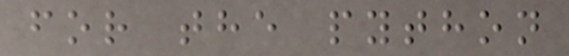for the python
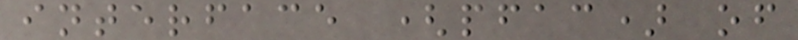interface (pfac) of
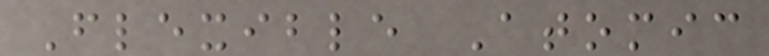Flexible Atomic
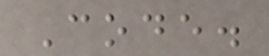Code.
